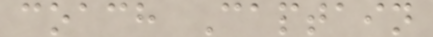coach Captain
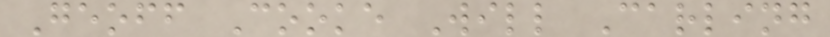Geoff Cooke Will Carling
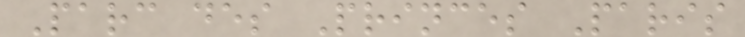Parc des Princes Paris
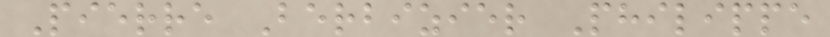Pierre Berbizier Philippe
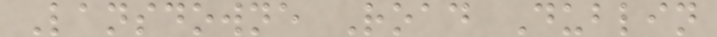Lansdowne Road Dublin
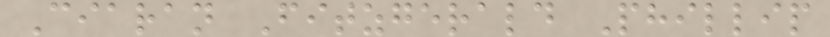Ciaran Fitzgerald Phillip
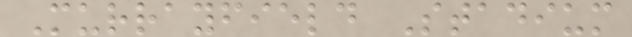Murrayfield Stadium
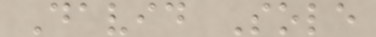David Sole
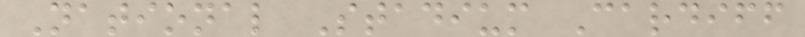National Stadium Cardiff
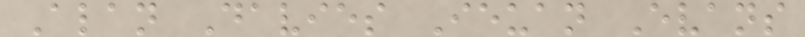Alan Davies Ieuan Evans
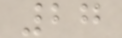27
